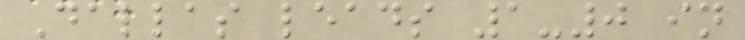Dallas leads 1-0 in
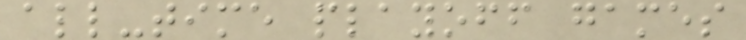all-time playoff games
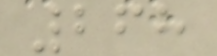268
